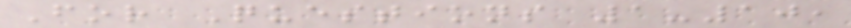For Questions 1-10,
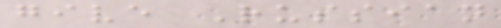give Russian
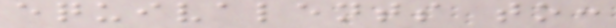equivalents to:
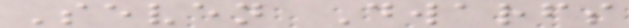Seven Dwarfs
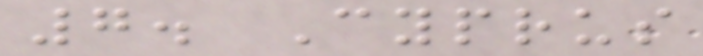7. Cyprus
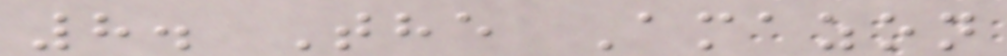8. The Amazon
